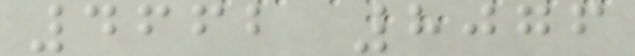4662 8076
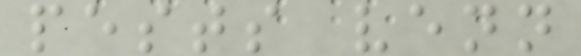pests venn
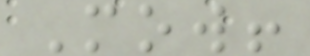Mow!
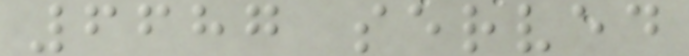6687 served
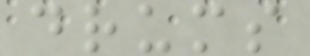drums
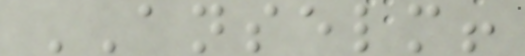ANSELM!
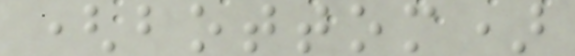(bottom)
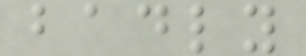badly
